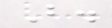B.
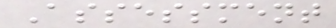Assessment
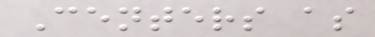Centers as
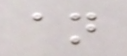an
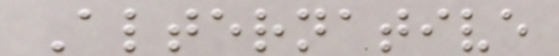Alternative
